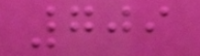709
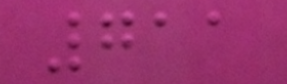711
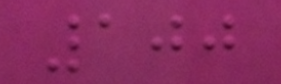100
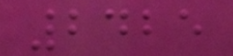2425
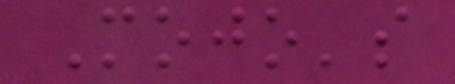Mojo's
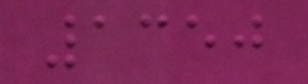1350
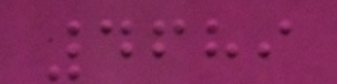4689
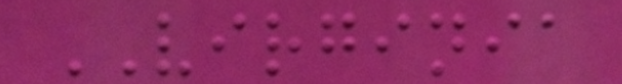VIRGINIA
